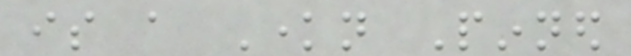is a Known Pinned
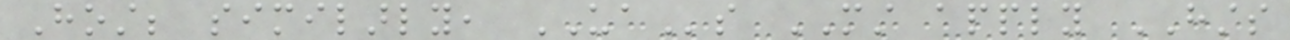Host; similarly, UAs MUST apply HSTS
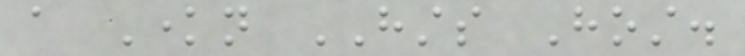a Known HSTS Host.
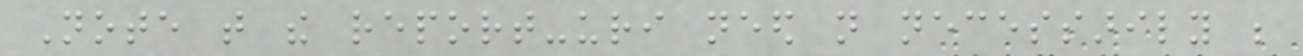Note that the report-uri need not necessarily be
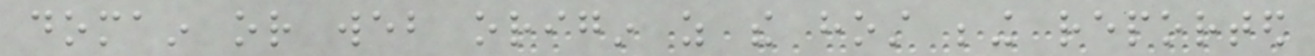domain or web origin as the host being reported
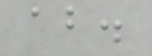about.
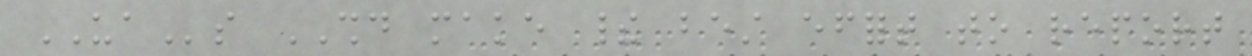UAs SHOULD make their best effort to report
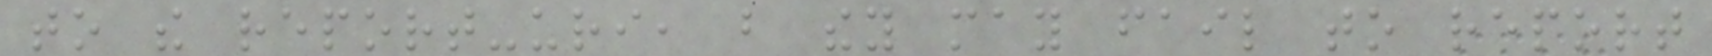to the report-uri, but they may fail to report
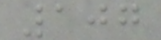107
